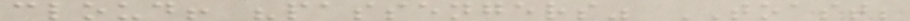cloud! "passengers" TOAST;
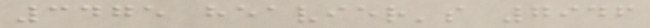3475 heavier's 7946
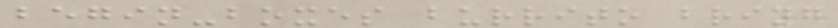begin-boxes burrito bring
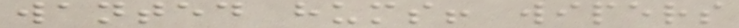wanted hums! wipers
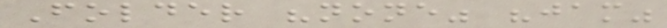Folder "none" "jam"
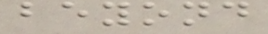beyond
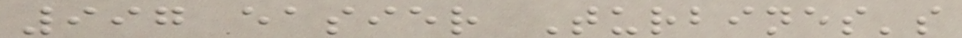997 easier Turbines's
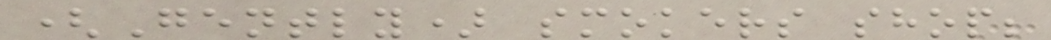(Gently) smokers shop;
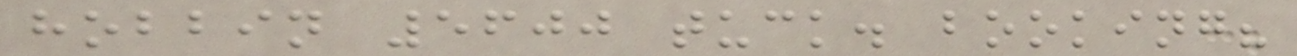hobbin 5600 tuck. booking?
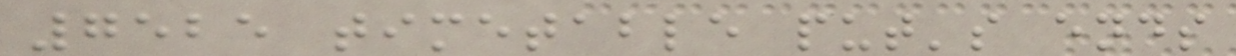7525 timetable put's ends
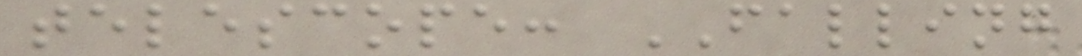telescope: FALLING
